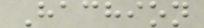Hachion
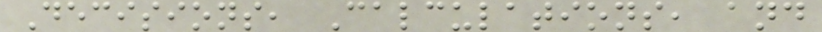Decisions, Calculations, and
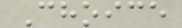Choice
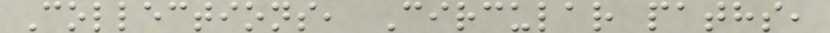Collections, Circular paths,
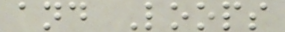and Loops
